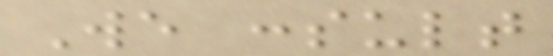We consult
